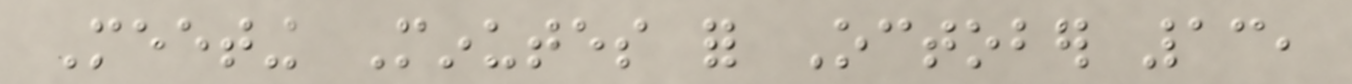Meeting Minutes for October 13,
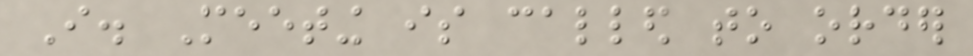I. Meeting is called to order
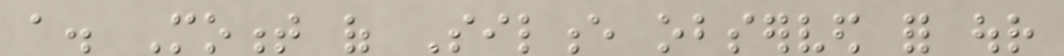a. Moment of Silence observed for our
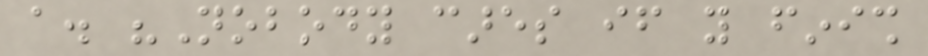a. "Nobody cares if you finish
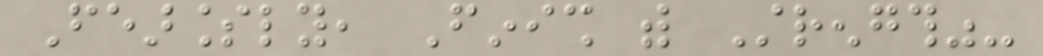Fearlessly, Finish with Strength"-
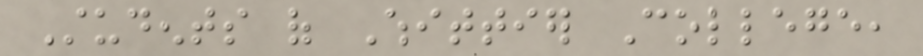Students of Whittier College,
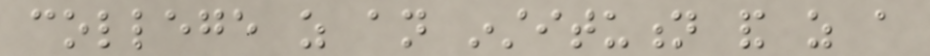college as an institution and as a
